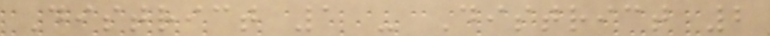District 1 - District 2
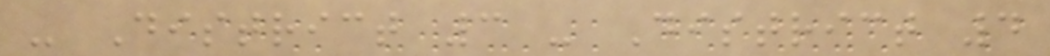- District 3 - District 4
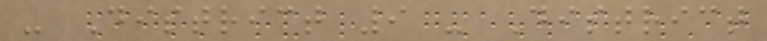- District 9 - District
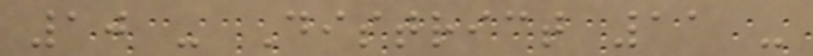10 - District 11 -
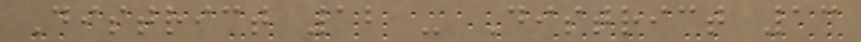District 12 - District 13
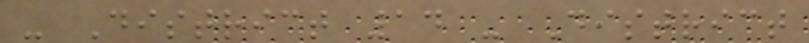- District 14 - District
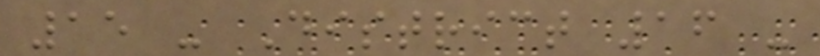15 - District 16 -
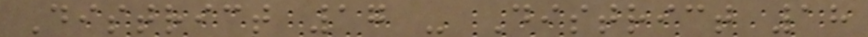District 17 - District 18
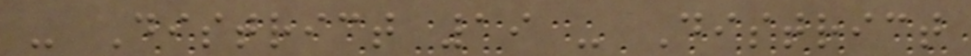- District 19 - District
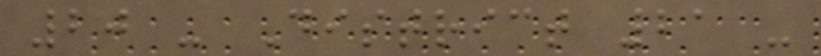20 - District 21 -
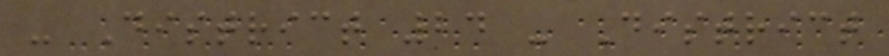- District 24 - District
